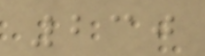230
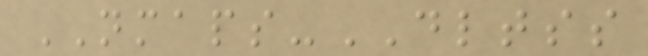NMAPS-DLTSS
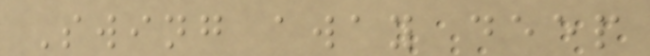Swing away deep
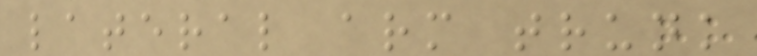lateral arm trunk
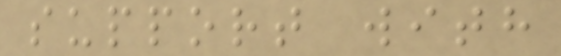support with
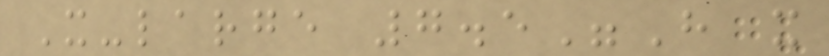X-large 7.5"H x
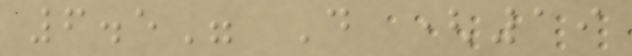6.5" D (19
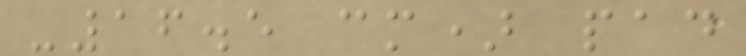-16.5 cm) pad
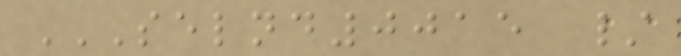SELND0015 /
